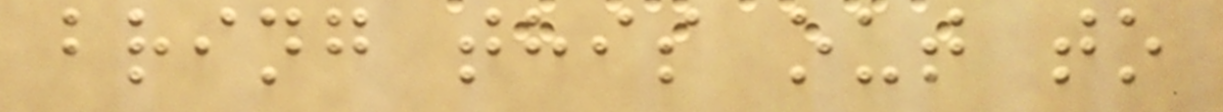bring this out to
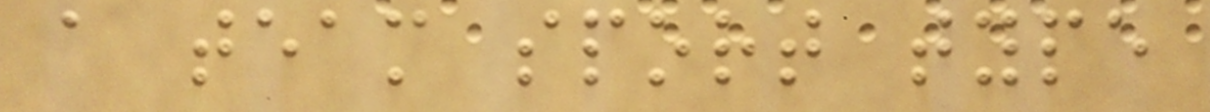a team sport type
